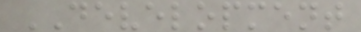DEVELOPMENT
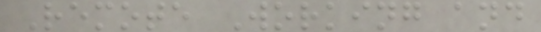Remote Working and
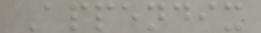Appendix
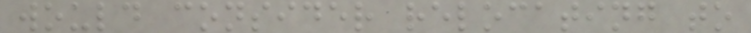would consider relocating to
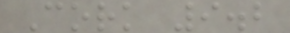Cork 9.2
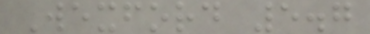Wexford 5.7
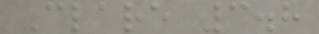Clare 3.8
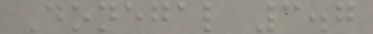Donegal 3.7
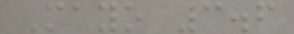Mayo 3.6
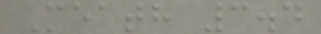Meath 3.4
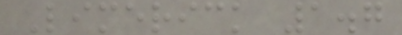Limerick 1.7
